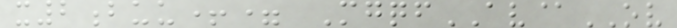x2buu+= MgqfAV@OV
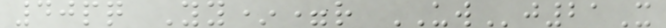40pq Yy*=r UWj21X
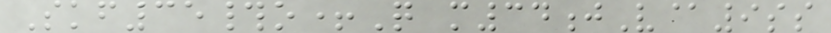Skf35#o+Q m34jV@9ss
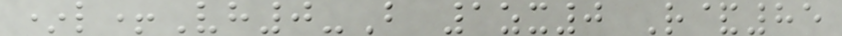*l+Vh0-B 1zx0 R&85
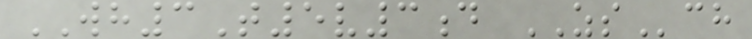WH3T5v3d ZSch
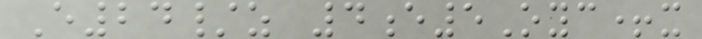E24/z 4e5Oyc+x
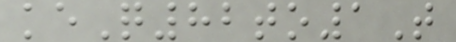keQ82to1T
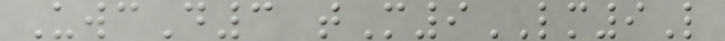UwcD3 tM9LM9L
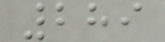289
